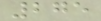275
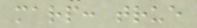marp: true
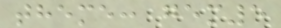theme: gem5
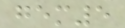gem5
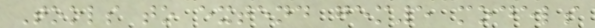Tools to extend gem5 models
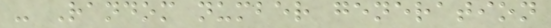- Random number generation
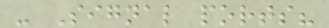- Signal ports?
